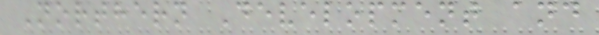Northern Development and
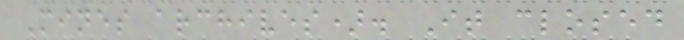Mines archives). It closed
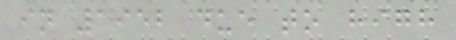in 1952 due to high
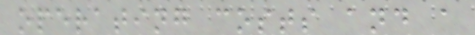operating costs and a
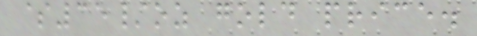$35/oz gold price.
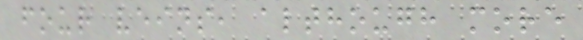four veins, although more
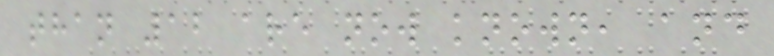than 12 are now known, and
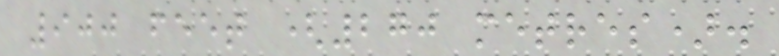900 feet (270 metres).
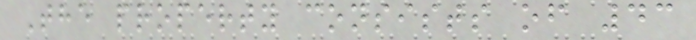The property consists of 43
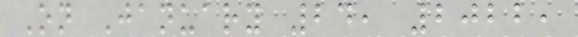On January 24, 2022,
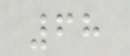68
